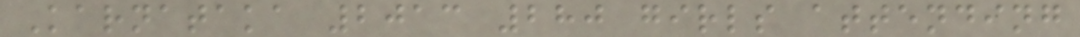Karnataka 2013 280 girls attending
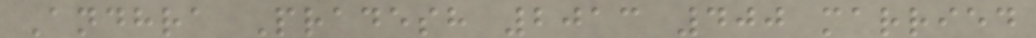Andhra Pradesh 2013 400 married
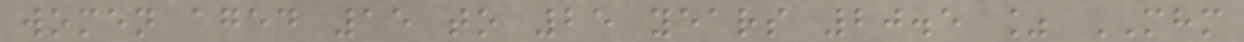women aged 15 to 25 years 20.5 % MHM
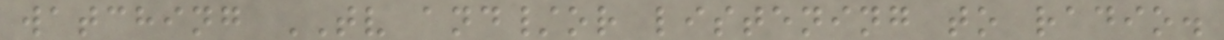watching TV and/or listening to radio.
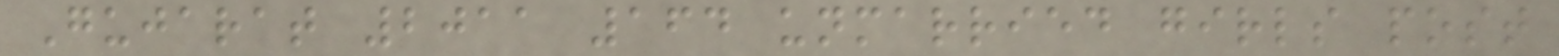Gujarat 2011 164 unmarried girls post
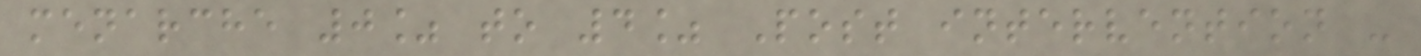menarche 0% to 4% Post intervention -
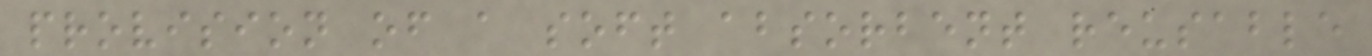provision of a soft absorbent reusable
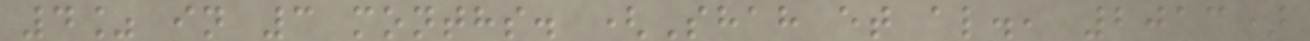4% in 3 months. (Shah et al., 2013)
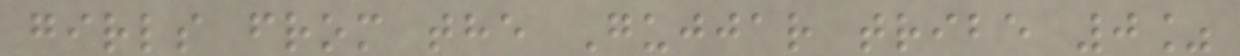girls from the Gujjar tribe 0%
